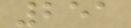251
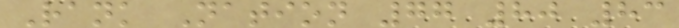Rank Nation 77 80 83
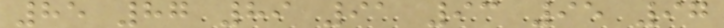85 87 89 91 93 95 97
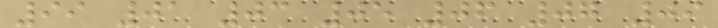99 01 03 05 06 07 09
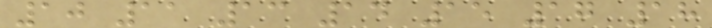10 11 13 14 15 17 18
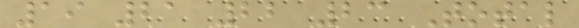19 21 22 23 Total
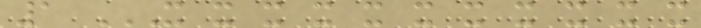1 X X X X X X X X X X X
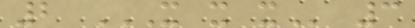2 X X X 3
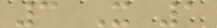3 X 1
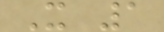X 1
